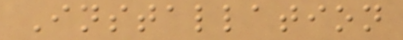Installation
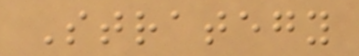Strategy
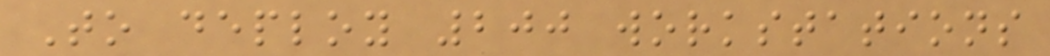To deploy 200 workstations
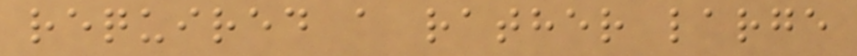required a rather large
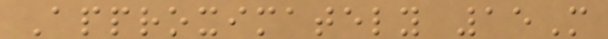Approximately 15M
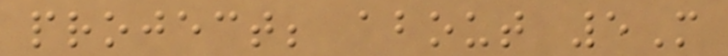project; about 5M
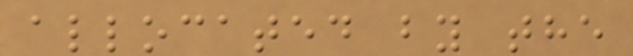allocated by the
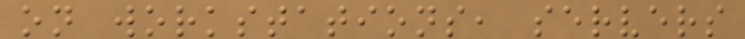on workstations, servers
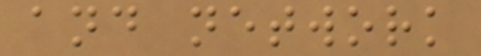and network
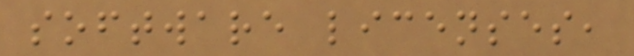software licenses,
